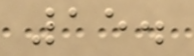15.
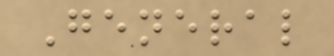General
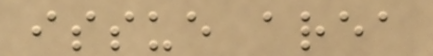issue area
